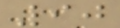90
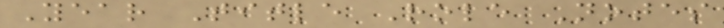Year Title Role Notes
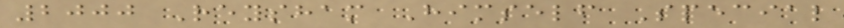2000 Reysham Himself Special
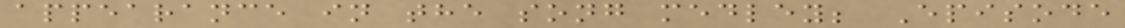appearance in the song medley; Episode
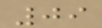09
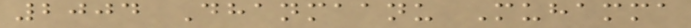2004 Dhanmaanu Muhamma
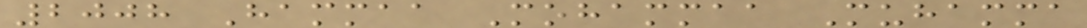2008 Hammaa Mohammaa Muhamma
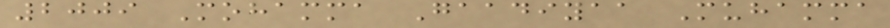2009 Mohamma Gaadiyaa Muhamma
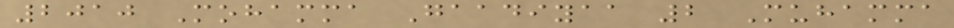2010 Mohamma Gaadiyaa 2 Muhamma
